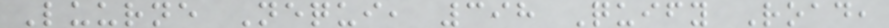Luurne Nequi, 398 Quify Road,
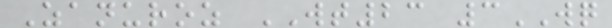Zanuroz WT23 3WQ
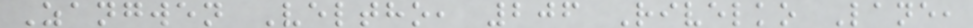Zangwen Veltho, 206 Rivelko Lane,
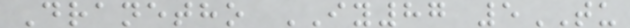Dranetho IY87 5TU
